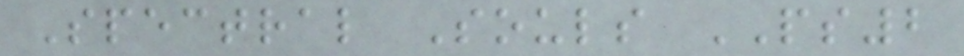Spectral Souls PS2
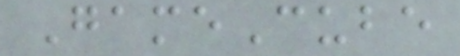GameCube
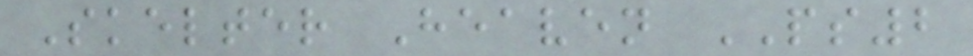Skelter Heaven PS2
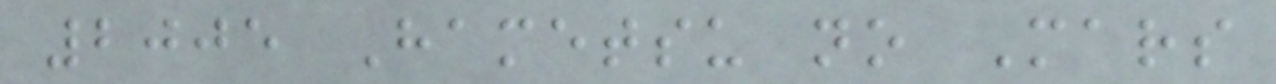2005 Hametsu no Mars
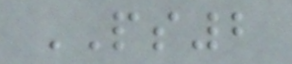PS2
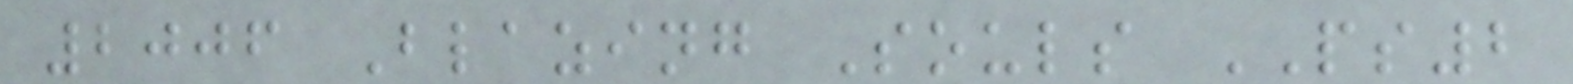2006 Blazing Souls PS2
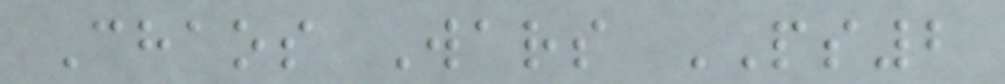Chaos Wars PS2
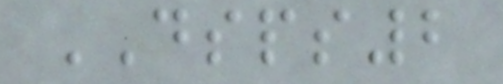DSPS2
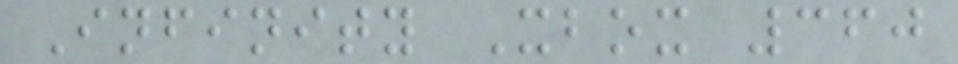Infinity Xbox 360
